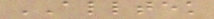ALLTEK
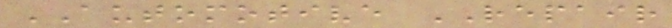AUTOMOTIVE REPAIR
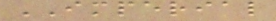IMPERIAL
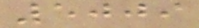5009
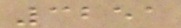3251
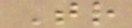Tr
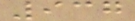937
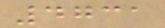4731
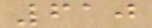610
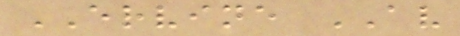ERVINE AV
